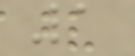1
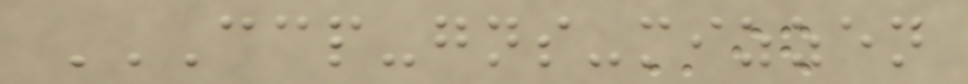CCP-GNS-MIZZEN
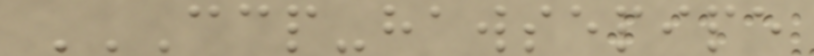CCP-HAWSEPIPE
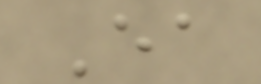Ea
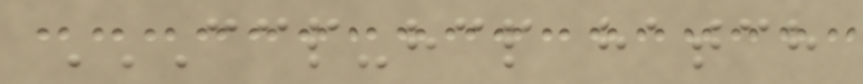CCP-HCP HATCH
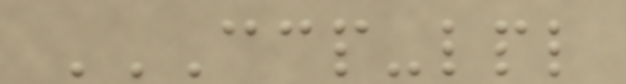CCP-LPL
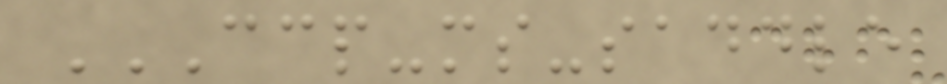CCP-MS-SADDLE
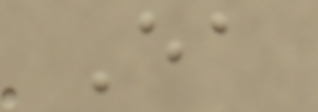Ea
